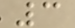3
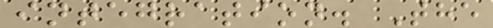integration. The
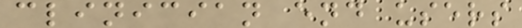clinician end users
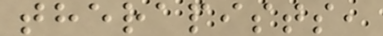therapists,
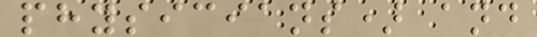physicians) and
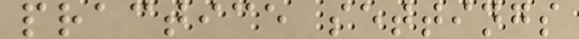practice settings
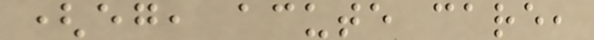(eg, acute care,
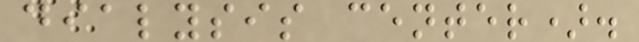dialysis center).
